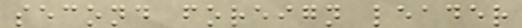second foreign leader
